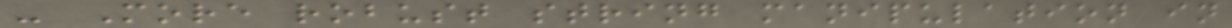- More robust string manipulation in
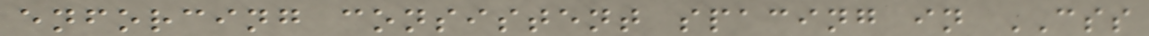enforcing consistent spacing in CSS
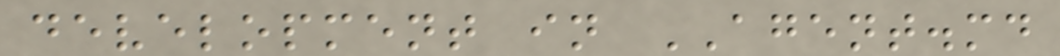development in AGENT.md
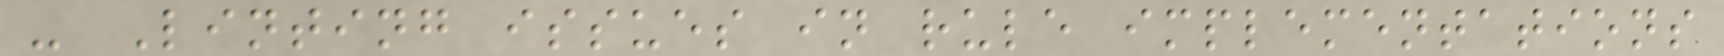- Linting issues in rule implementations
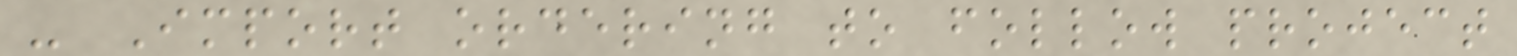- Import ordering to follow project
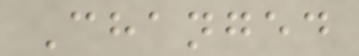Changed
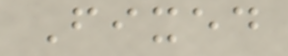Fixed
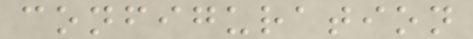configuration
